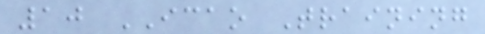10 ICAO Training
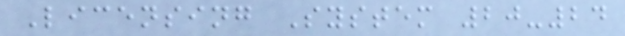Licensing System 20-24
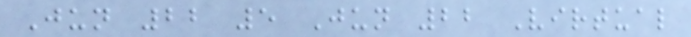Jun 22 5 Jun 22 Virtual
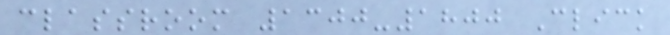classroom 1300-1800 Click
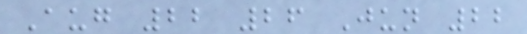Aug 22 26 Jun 22
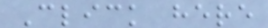Click here
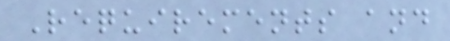Requirements and
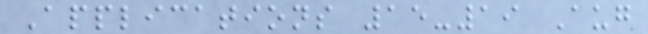Applications 15-19 Aug
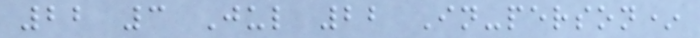22 3 Jul 22 In-person*
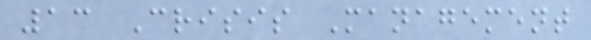13 Crisis Management
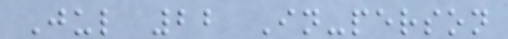Jul 22 In-person
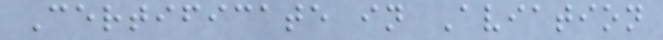Certificate in Aviation
